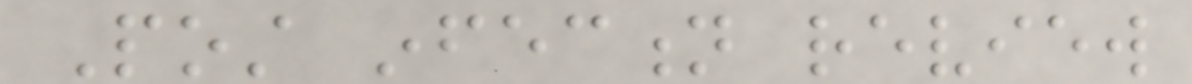Post infection review
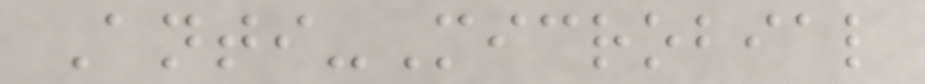Anti-Microbial
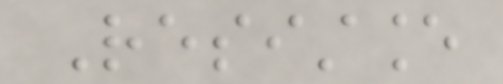Resistance
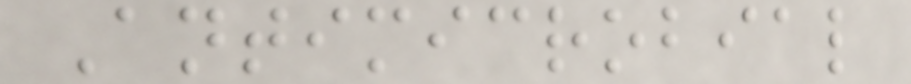Antimicrobial
